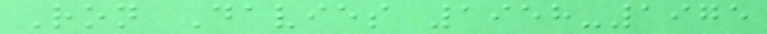Ron Davies 1958-1975
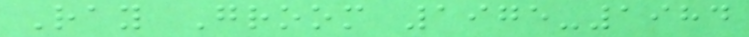Ray Groom 1975-1984
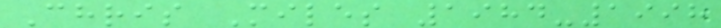Chris Miles 1984-1998
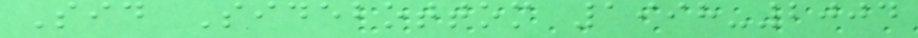Sid Sidebottom 1998-2004
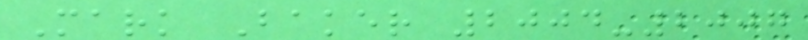Mark Baker 2004-2007
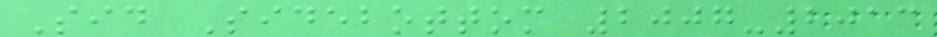Sid Sidebottom 2007-2013
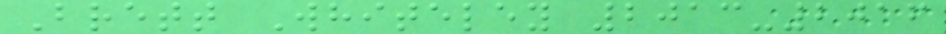Brett Whiteley 2013-2016
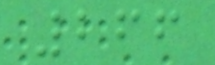266
